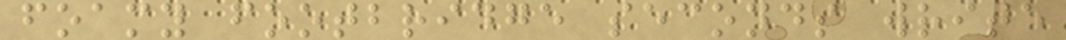foamy footbridge seconds write
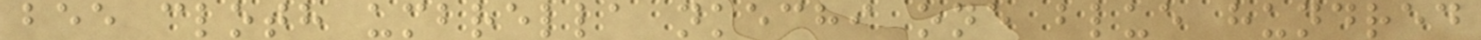bee cloth umbrella nkechi one blue hundred
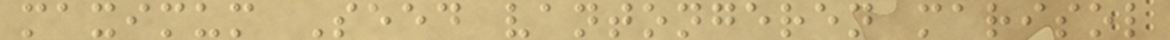maximum Seed vantongeren marisol
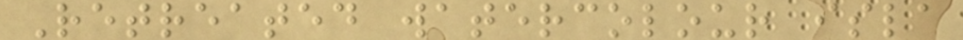Retreated watercolour isla
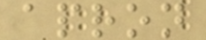apron
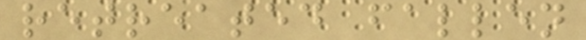retreated fallen
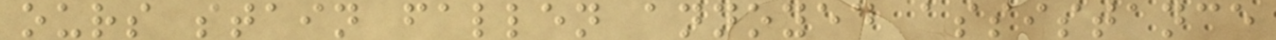ours stain fallen annoyed assistance
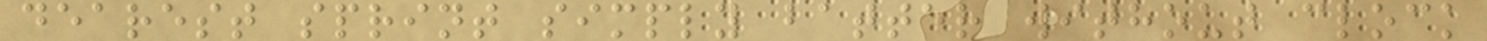dearest sprint simply batter without clock
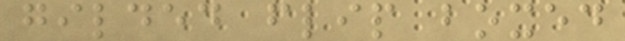gilded flip boxed
